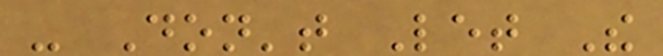- Don't Let The
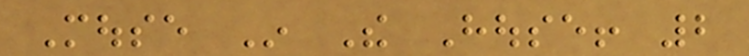Mouse In The House! 2
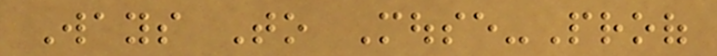Ways To Mouse-Proof
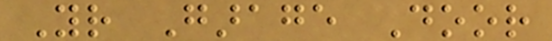Your Garage Door
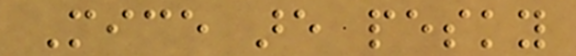Mice are pesky
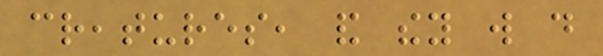creatures, and they will do
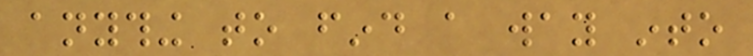anything to find a way into
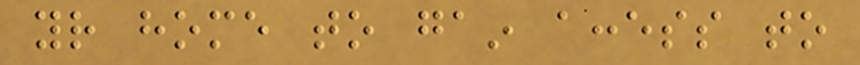your home to gain access to
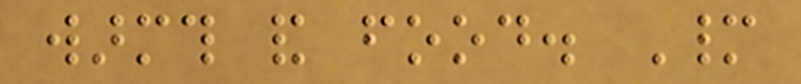warmth and food. Many
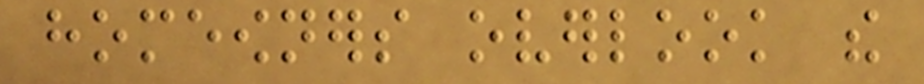homeowners overlook the
